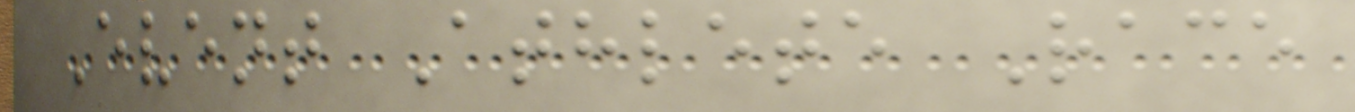Event Athlete Race
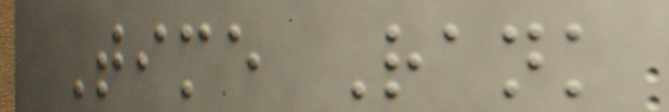Time Rank
